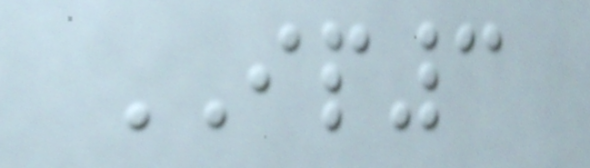IP3
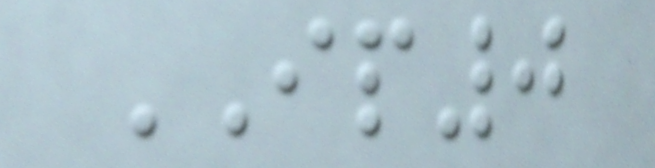IP0
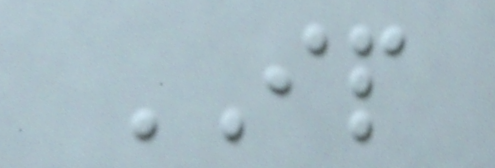IP
